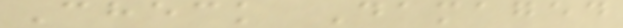Check Damaged
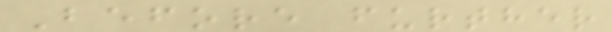Before further
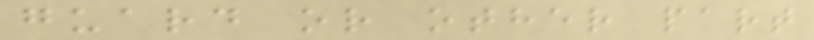guard or other part
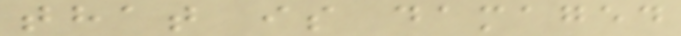that is damaged
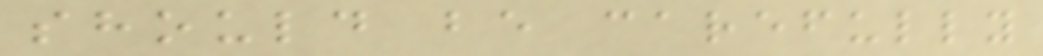should be carefully
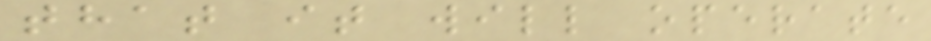that it will operate
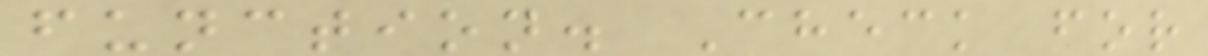function. Check for
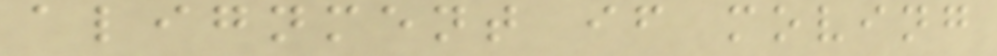alignment if moving
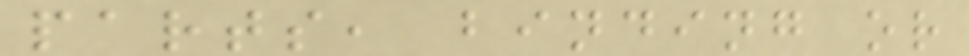parts, binding or
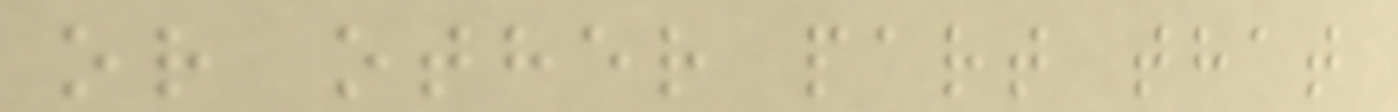or other part that
